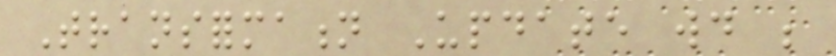Transformation Update would be
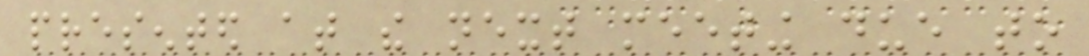presented at the next meeting due to
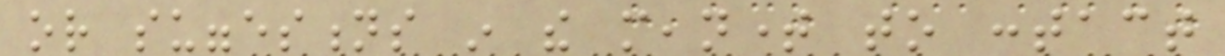or suggestions in the meantime to contact
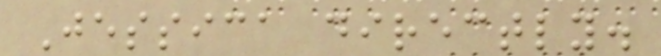Jessica directly.
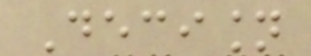Decision
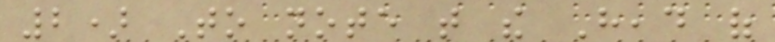2) To note that the Head of
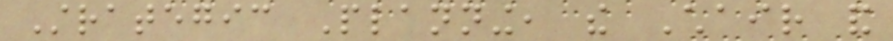Strategic Planning, the Chair and
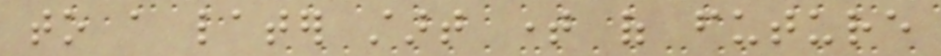to a later start time of future
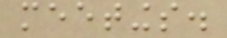meetings.
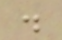.
